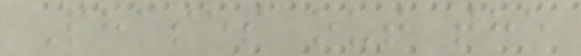Phases out the
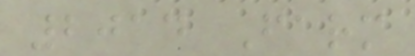2014 Farm
